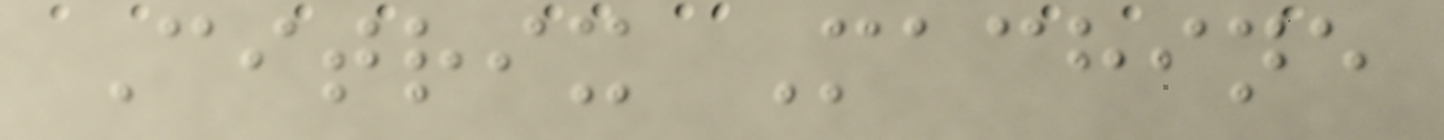Citrix Machine
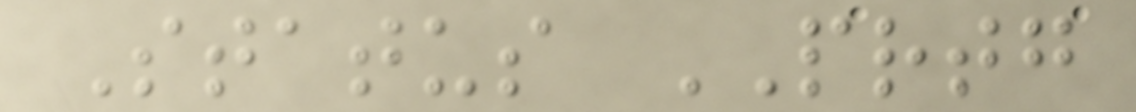Status PRTG
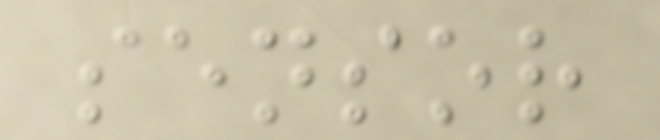sensor
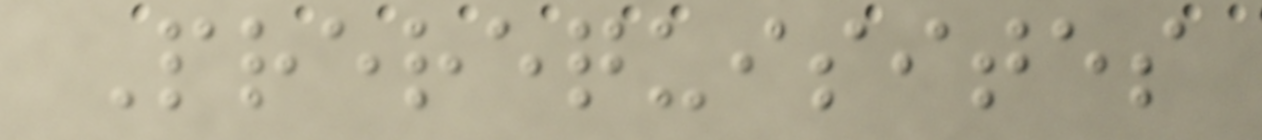Prerequisites
